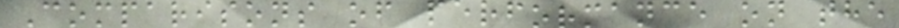Comparisons of performance on the
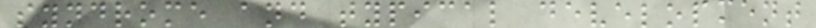syndrome and typical development
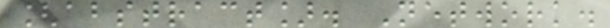[abstract]. Network.
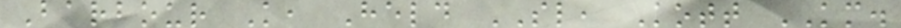Barbour K, Held SL, Kott KM.
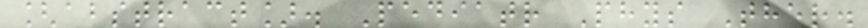[abstract]. Pediatr Phys Ther.
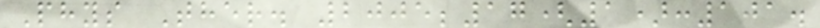Phys Ther. 2005;17(1):101.
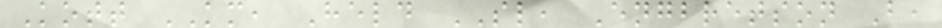Kott KM, Held SL, Engbretson B,
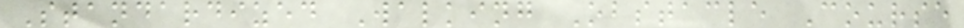Standardized Walking Obstacle Course
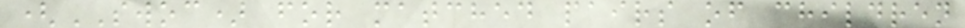(SWOC) for matched pairs of children
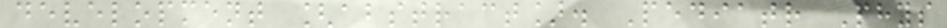development [abstract]. Pediatr Phys
